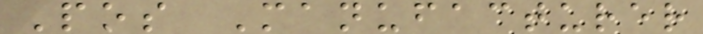Pos Manufacturer
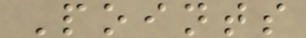Points
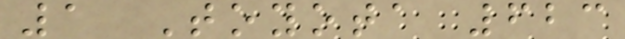1 Toyota 623
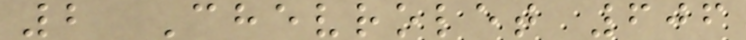2 Chevrolet 606
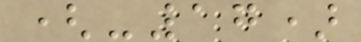(-17)
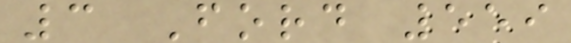3 Ford 559
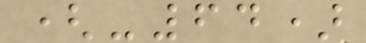(-64)
